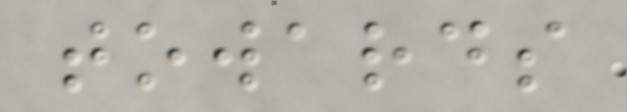towards
